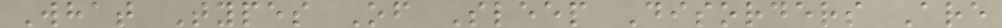What Types Of Sleep Disorders Are
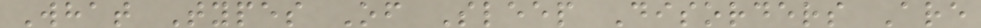What Types Of Sleep Disorders Are
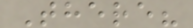There?
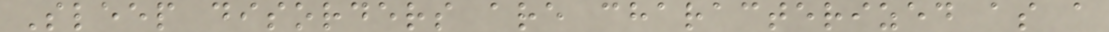Sleep disorders are characterized as a
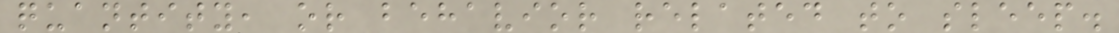quantity, or behavior related to sleep.
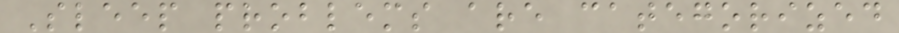Sleep problems are categorized
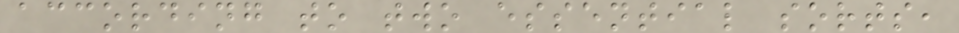according to two essential sorts,
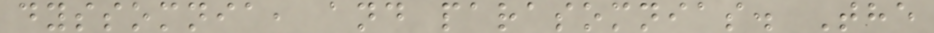dyssomnia, and parasomnias. The
